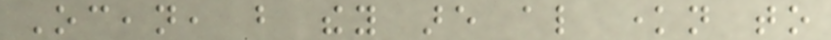Ocean, but they are also known to
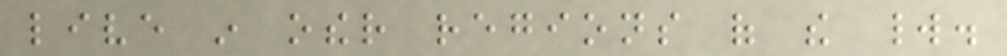live in other regions of the world.
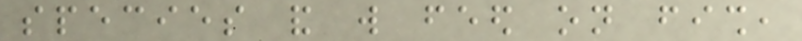species and will feed on fish,
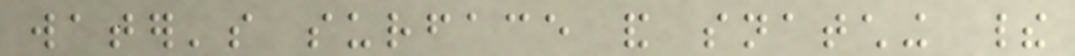water's surface and snatching their
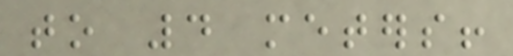to 4 meters!
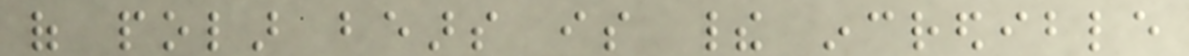of polar bears is their incredible
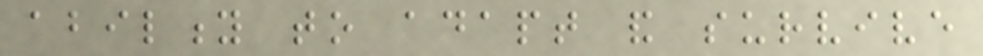ability to adapt and survive
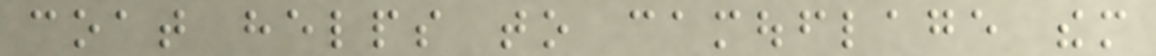coat helps to camouflage them
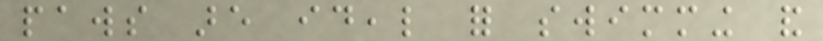paws are ideal for swimming and
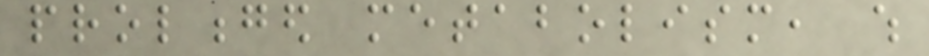prolonged metabolism, which
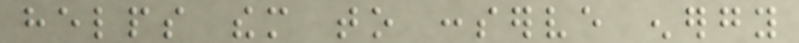helps them to conserve energy
